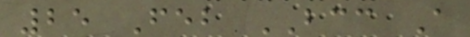25 Feb BCC A
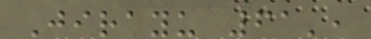Jirayu 61',
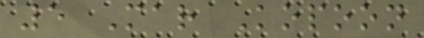5 Mar Kopoon
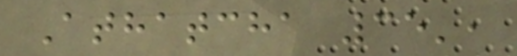Athatcha 35',
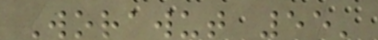Worawut 55'
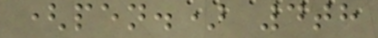(pen.) 4th
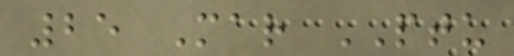25 Mar PTU
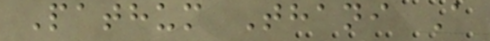Pathum Thani A
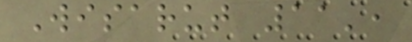Wisarut 11',
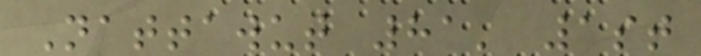Nattawut 81' 1st
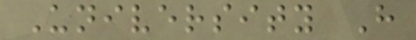University H
